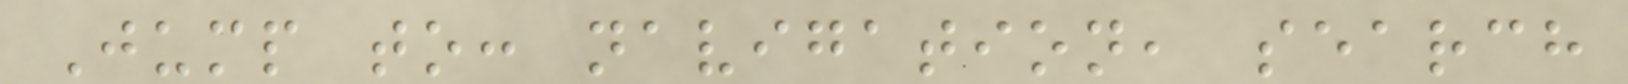Jump to: navigation, search
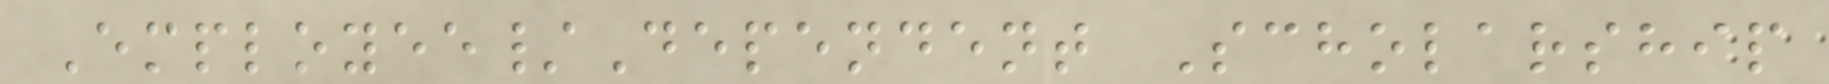Employee/Dependent Scholarship
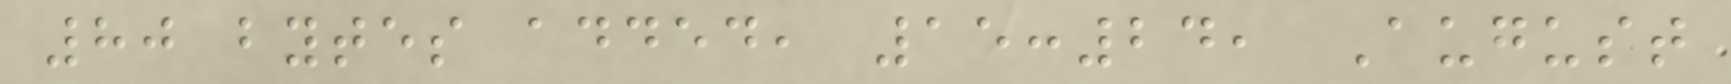80 bytes added, 15:24, August
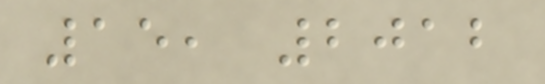15, 2012
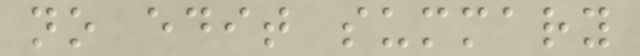no edit summary
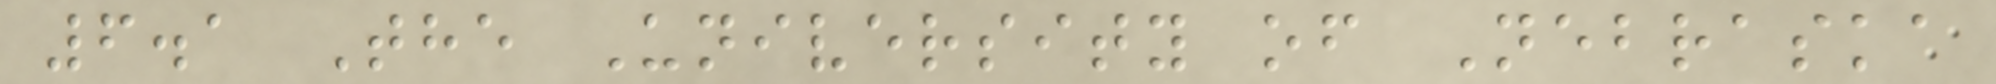6.1 The University of Nebraska
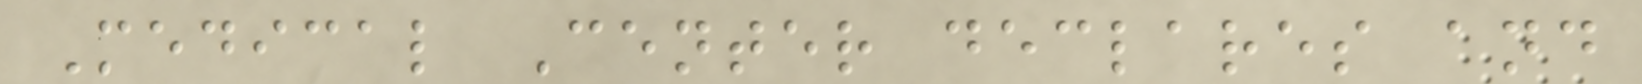Medical Center declares and
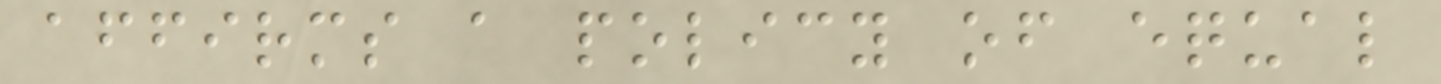affirms a policy of equal
